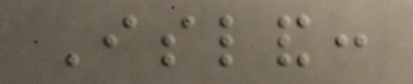Island:
